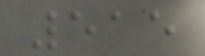515
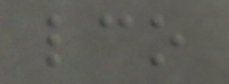lco
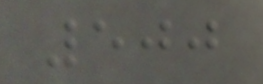500
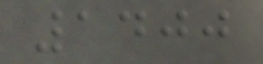1400
